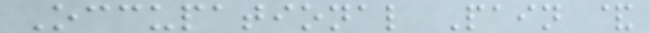Occupational Pain &
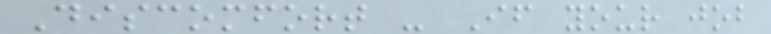Discomfort - If your job
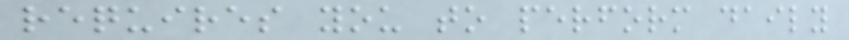requires you to perform daily
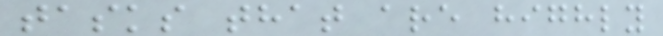tasks that are highly
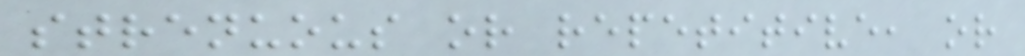strenuous or repetitive, or
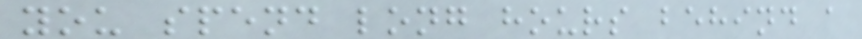you spend long hours behind a
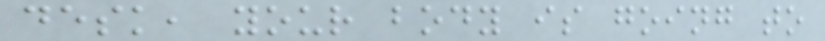desk, your body is going to
